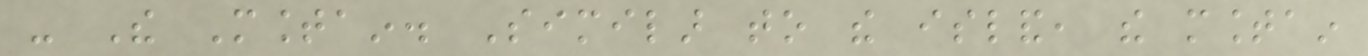- The Mountain. Similar to the island, the mountain
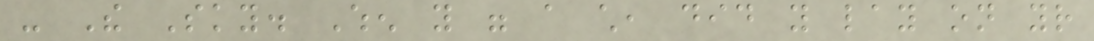- The Sky. When you were a child, did you lay on your
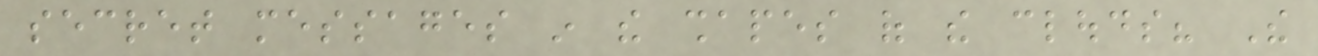secret messages in the shapes of the clouds? The
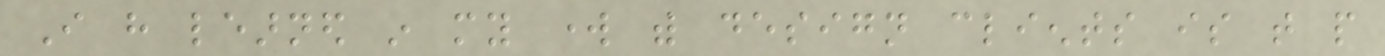I have learned in my work with design clients is that people
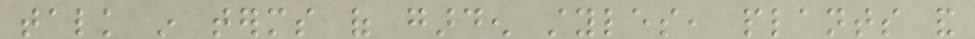talk in terms of garden styles, plants and
